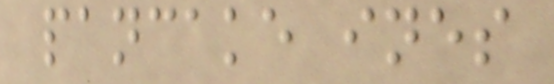pancake ines
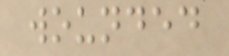wounded
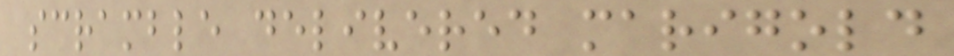scramble delivered marigold
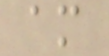am
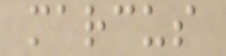marcus
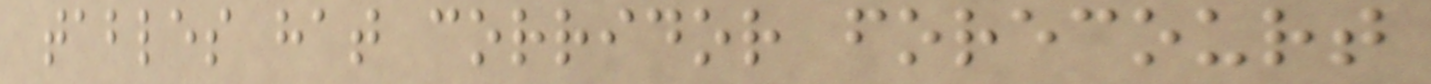tables hat corridor forecourt
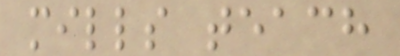mills teach
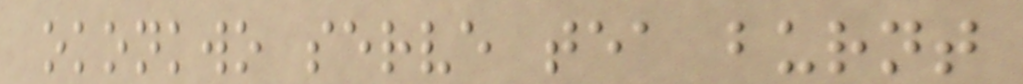okonkwo serve tea burnt
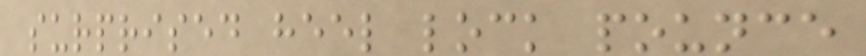surprised heel lock pounce
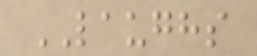LAUGHS
